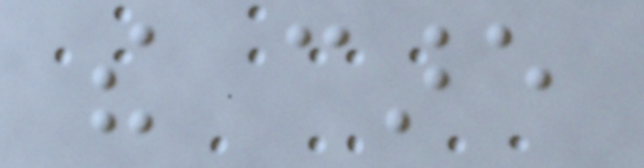the care
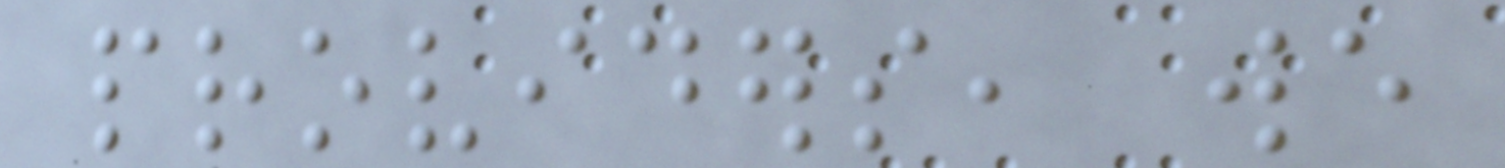providers, we
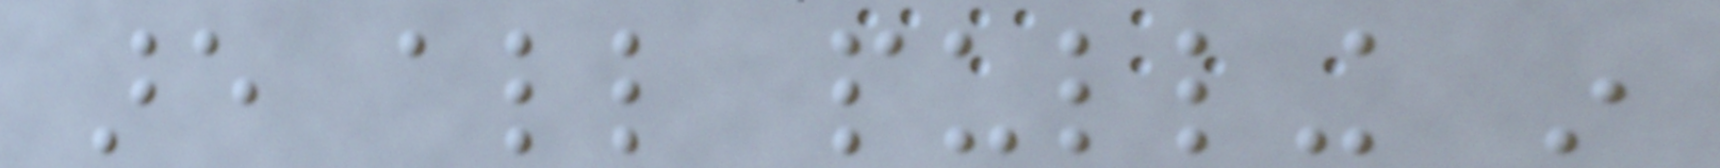are all pulling in
